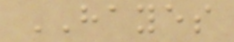HAYES
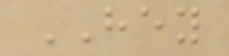HEY
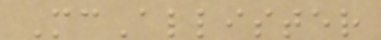McAllister
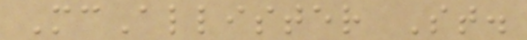McAllister St.
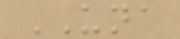UNA
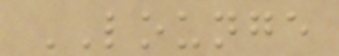LOUNGE
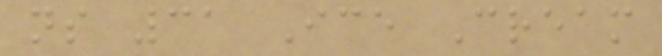ns 31 Ice Cream
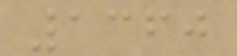1360
